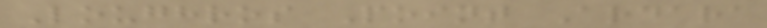Loughros Point Ardara
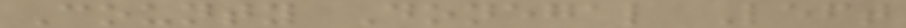County Donegal Left
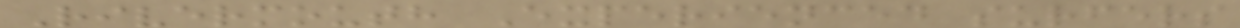Rivermouth Experienced surfers
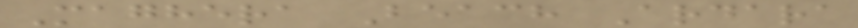Maghera Beach Ardara
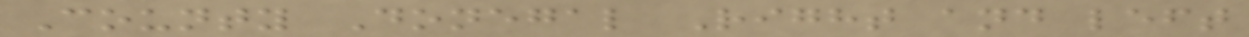County Donegal Right and left
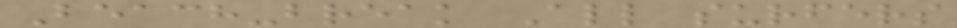Beach-break All surfers
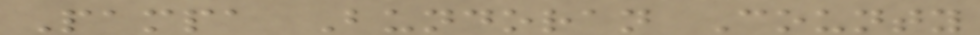Pampa Bundoran County
